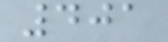401
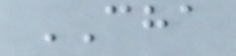CHA
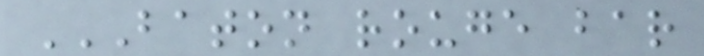BATON ROUGE BAR
